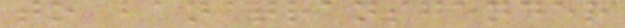to ban transgender
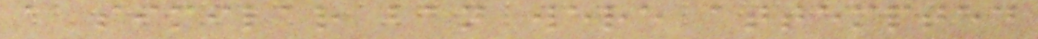a similar ban were attempted
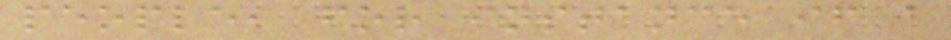people, for instance if a
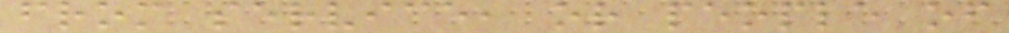from service, or people of
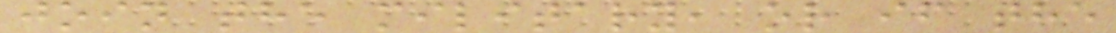join the military, or if the
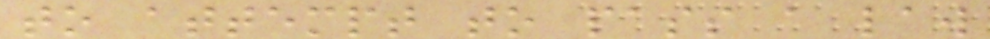to attempt to pass a law
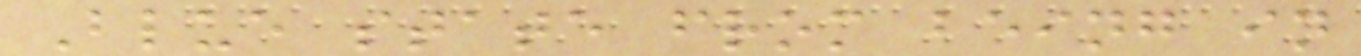Blue state from being in
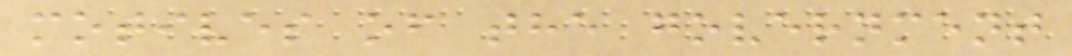motives of the government
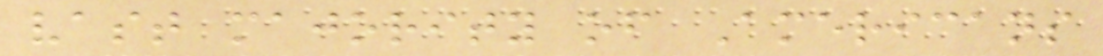vast majority of Americans
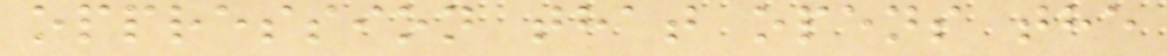oppression that opens the
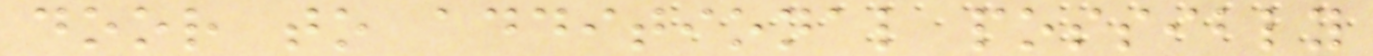door to additional possibly
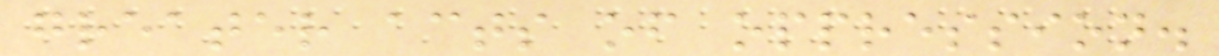greater acts of oppression.
